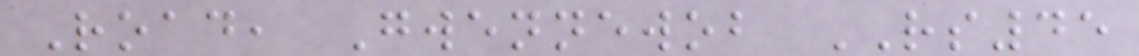Road, Gwennewob RS45
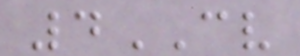4CV
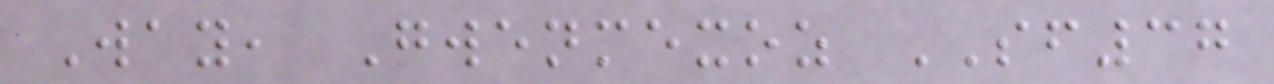Way, Gwenmexoz SF37
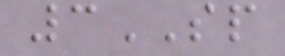3SP
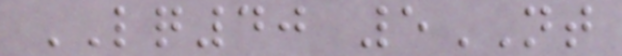LQ40 5NT
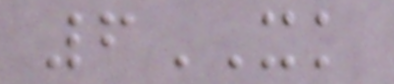6XK
